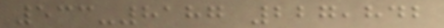533-8187 227,842
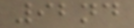92nd
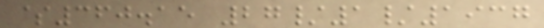$360.15 27/1/1937
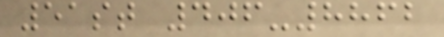51st 406-8862
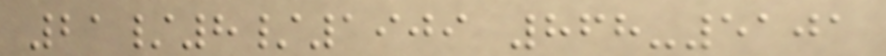21/8/1909 868-5101
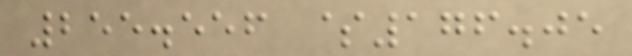255.556 $176.05
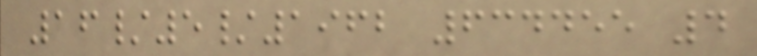16/5/1962 634455 4
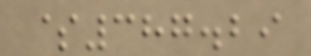$387.29
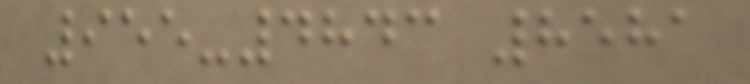955-4843 8581
